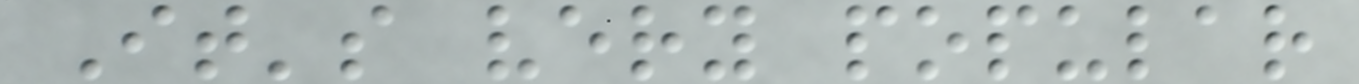It's very popular
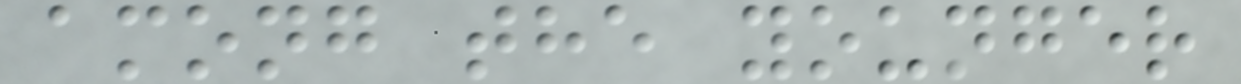among the younger
